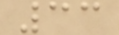33
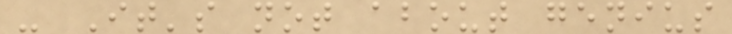- It's not about genius
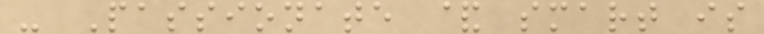- Passionate & smart is
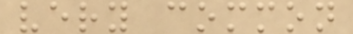very common
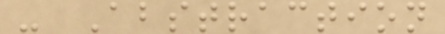- Abstraction
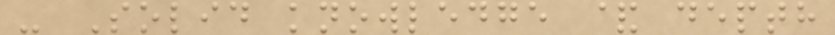- Solid knowledge & depth
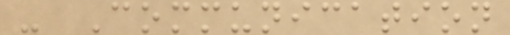- Communication
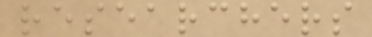researchers
